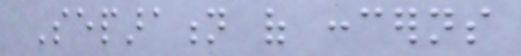Separation of concerns
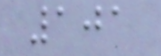101
